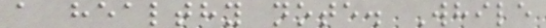a healthy note. While
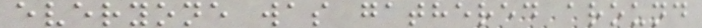everyone was gathered around
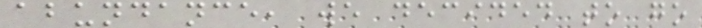abundance, we decided to go
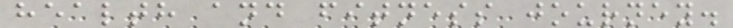health and fitness journey.
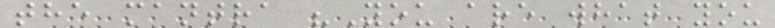the mantra "You are what you
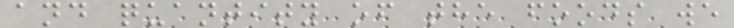and quantity of the foods we
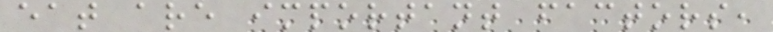eat are important factors,
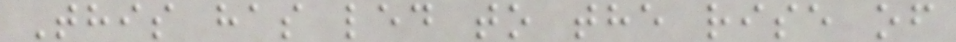This has led to the rise of
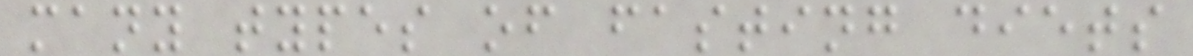many types of fasting diets
